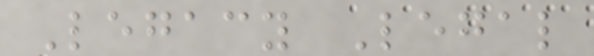Legacy Legal
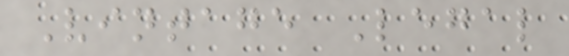Vintage Legal
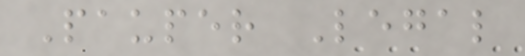Pauper Legal
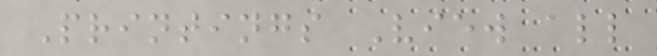Printings View all
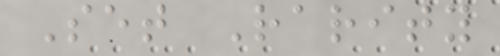Set Rarity
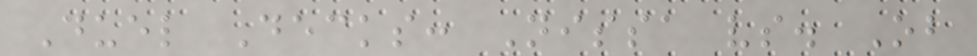Duel Decks: Nissa vs. Ob
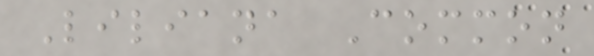Liliana Common
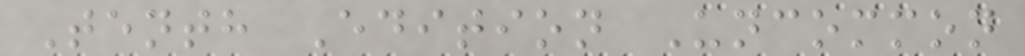Tenth Edition Uncommon
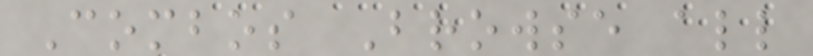Combos Browse all
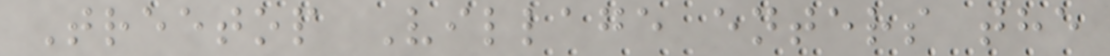Treetop Village enters the
